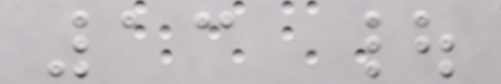13 |
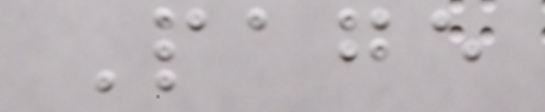Page
